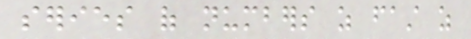series of numbers as fast as
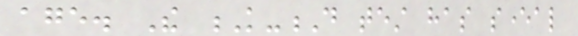age. The K-D test has several
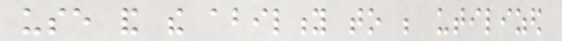use and the ability to be utilized
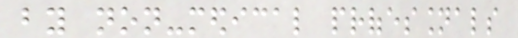by non-medical professionals
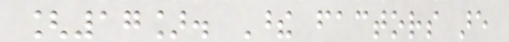[17]. These factors are
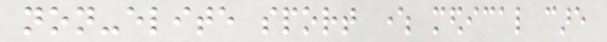non-elite sport where medical care
